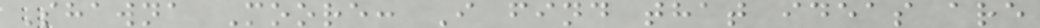Shawna Moore: I find that ideas are
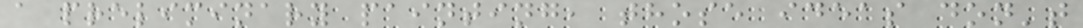a preliminary painting, those ideas don't
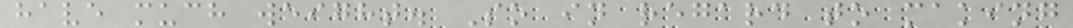have much weight. So in regard to making
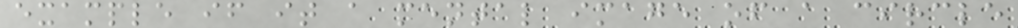example if it a mental image of a circle
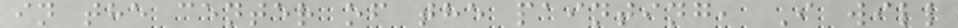in the center of the painting, I will
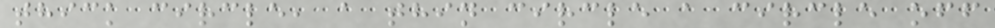thick circle, a thin circle a circle off
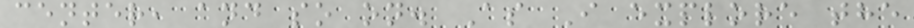center, and so on. As I explore the
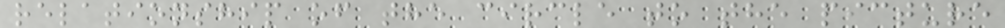relationship of the circle to the picture
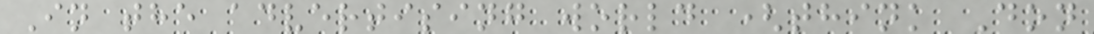In the advertising world (think Don
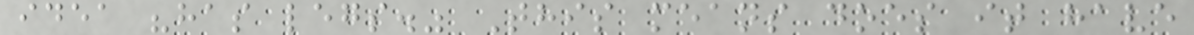idea "has legs." This means does it have
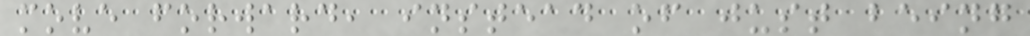move forward, instead of just being
